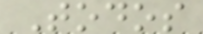Todos
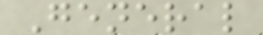General
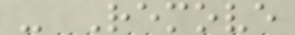- Remove
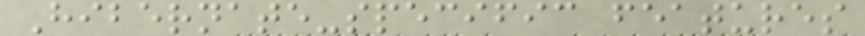Hibernate-specific features
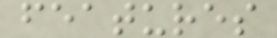features
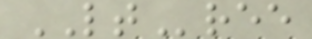LTree
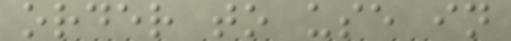order to use in
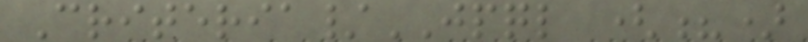Criteria/JPQL (?)
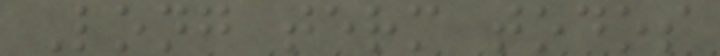Long term todos
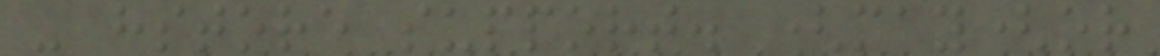- hstore support. (may(or
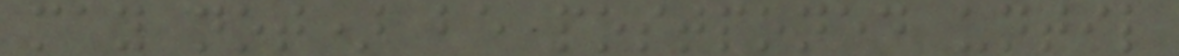may not) be postponed until
